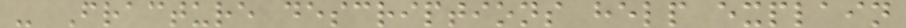- Fracture descriptions help explain
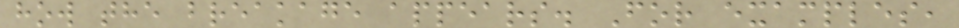how the breakage appears. For examples,
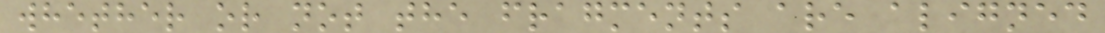whether or not the fragments are aligned
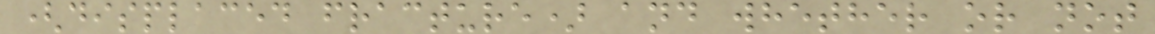(displaced fracture) and whether or not
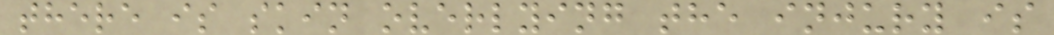there is skin overlying the injury is
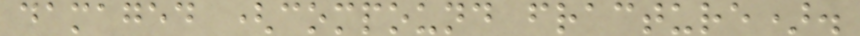damaged (compound fracture).
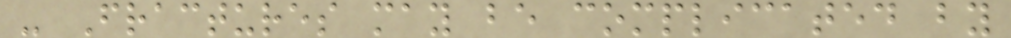- Fractures may be complicated by
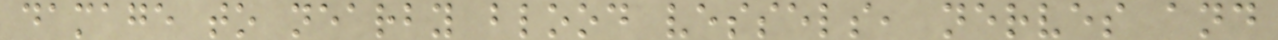damage to nearby blood vessels, nerves and
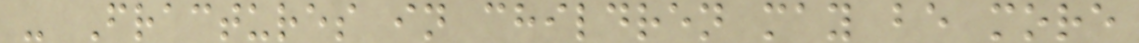- Fractures in children may be more
